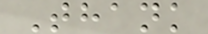Thank
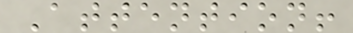Attention!
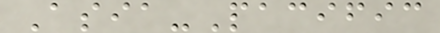Asia-Pacific
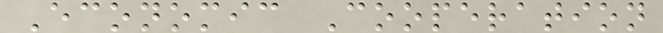Economic Cooperation
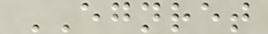EGNRET
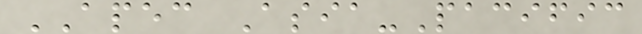APEC Asia-Pacific
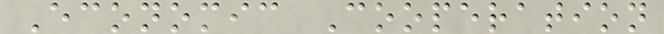Economic Cooperation
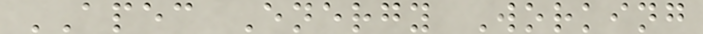APEC Energy Working
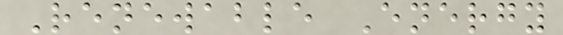Renewable Energy
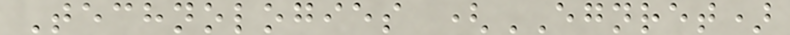Technologies (EGNRET)
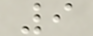9
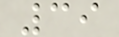39
